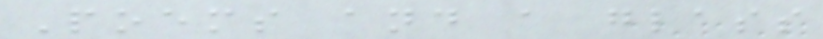Poems and a glass
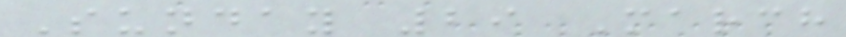Sunday 29 March
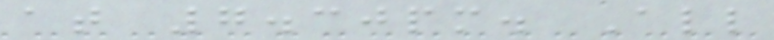at 7.30pm. All
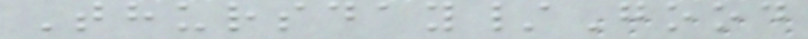Thursday/Good
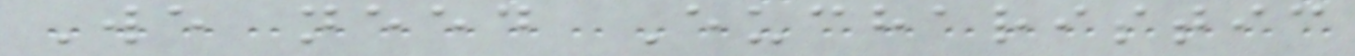We need Eucharistic
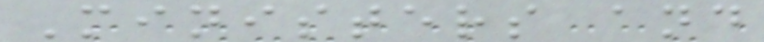Ministers and
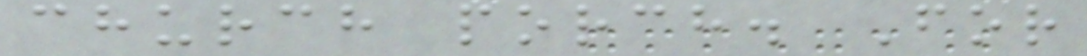church porch. For
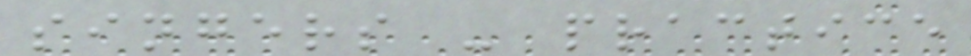singers - practice
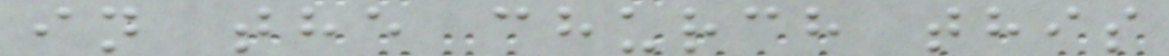in the church this
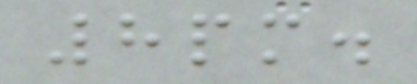8pm.
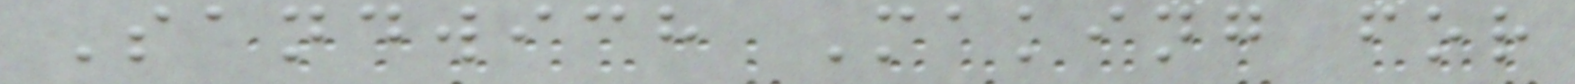Sandwich Making for
